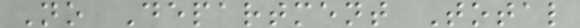No Department Total
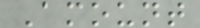Amount
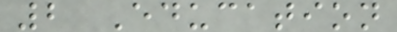2 Education
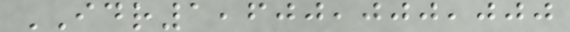IDR1,600,000,000
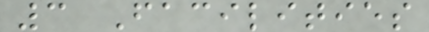3 Facilities
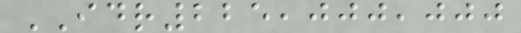IDR225,000,000
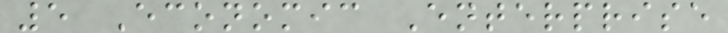5 Economic Enterprise
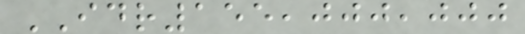IDR155,000,000
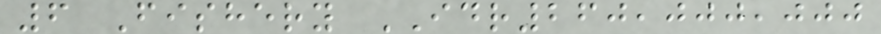6 Fishery IDR260,000,000
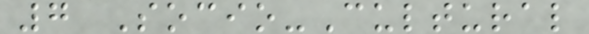7 Socio-Cultural
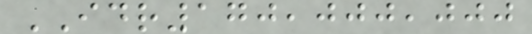IDR170,000,000
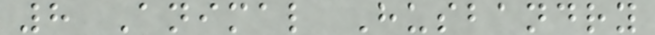8 Animal Husbandry
